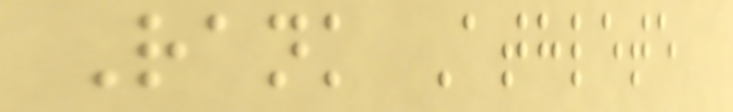Rank Athlete
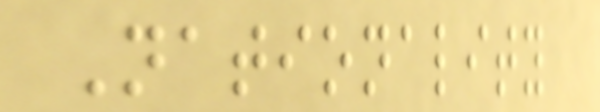Nationality
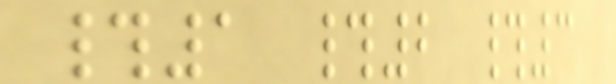#1 #2 #3
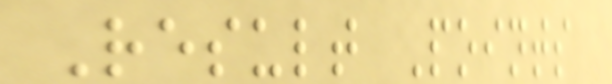Result Points
